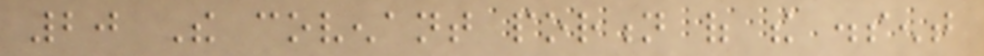20 The covenant portion of the dissent
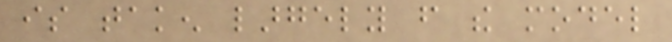is taken largely from the model
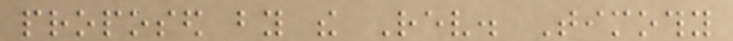proposed by the Rev. Timothy
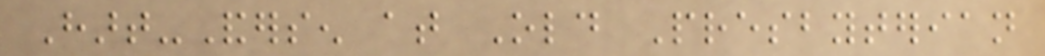Hart-Andersen at Old Presbyterian
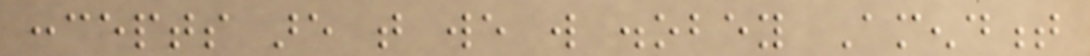concepts are that we will disobey Amendment
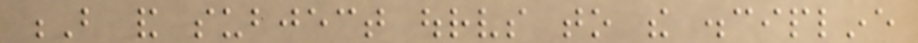B and subject ourselves to the discipline
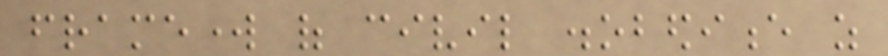framework of civil disobedience as
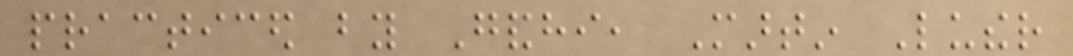practiced by Gandhi, Martin Luther
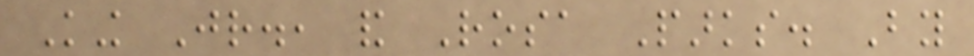King Jr., and Rosa Parks. By
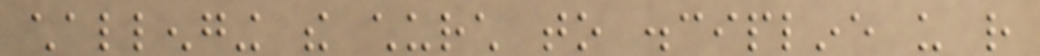challenging the church to discipline us rather
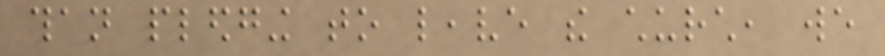than pledging to leave the church, we
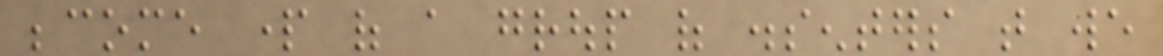become part of a group of dissenters that we
